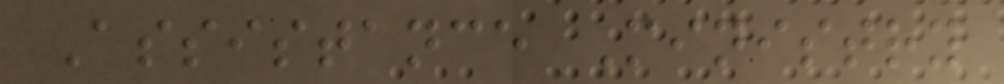Assistance Ministry
